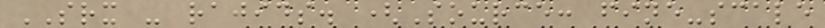SRX - rajids. (Source: fine-scale
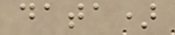data)
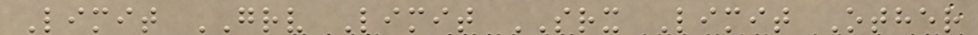Limit GRV Limit SRX Limit Other
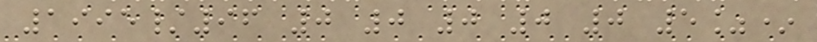1995/96 0 0 0 0 0 5%*
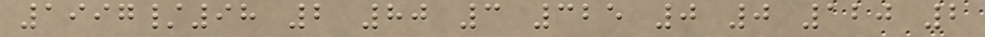1997/98 2 80 3 325 0 0 120 2
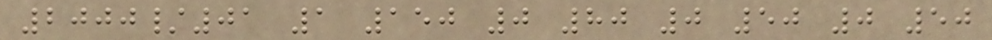2000/01 1 150 0 80 0 50 0 50
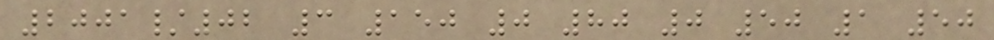2001/02 3 150 0 80 0 50 1 50
